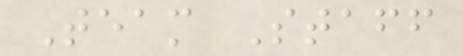Team Staff
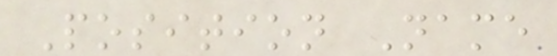Position Name
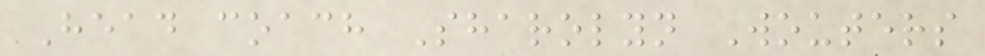Head coach Sharolyn Wouters
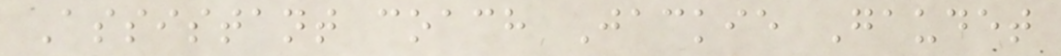Assistant coach Jackie Gaudet
